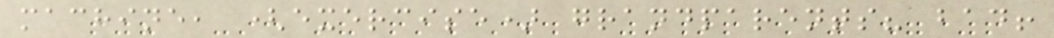machine, (exercise) grandparents? bad!
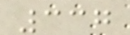337
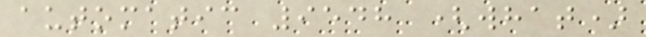automatic 9548 (what)
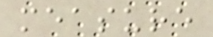measure
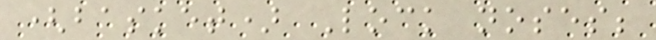(basket) Lock noses;
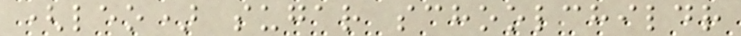(leo) sugar schoolchildr
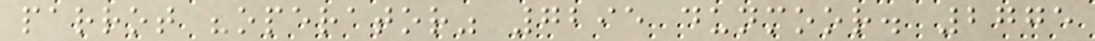parrot "operator" 7295 dunmoor. 2775
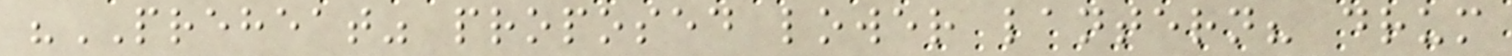"PREHEAT" proposed lower lantern? drum
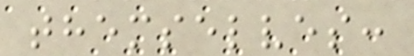themselves:
